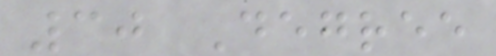30 Degree
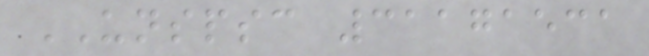UNSPSC 31171531
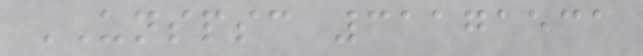UNSPSC 31171531
